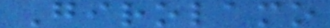Girolamo
